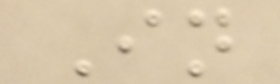In
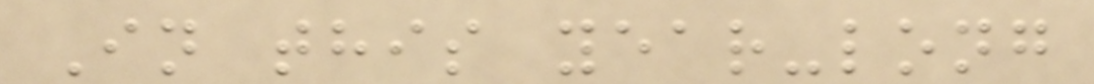In this year-long
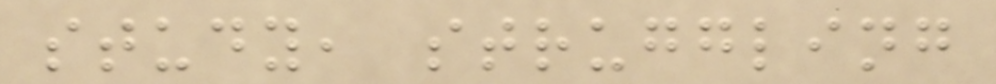study, struggling
